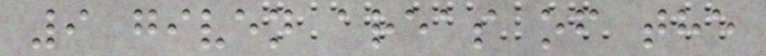9 given areas of the
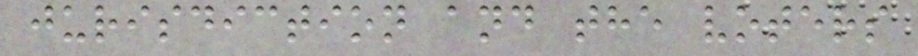jurisdiction and the voters
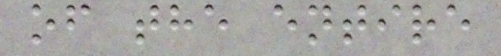of the entire
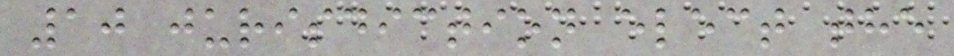10 jurisdiction elect the
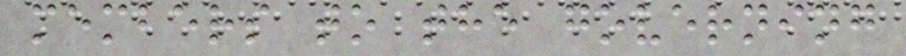members to the governing
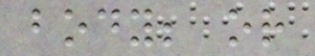body; or
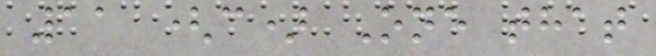11 (c) One that
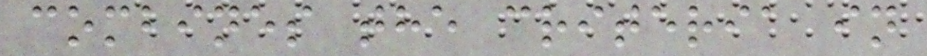combines the criteria in
